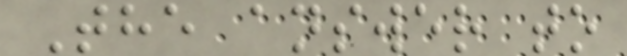The answer to
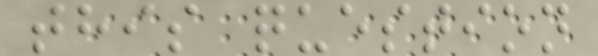this question
